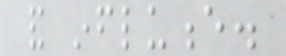and influence.
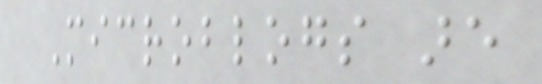Microblogs are
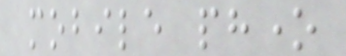mobile phone
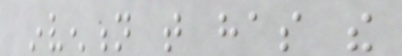invention that has the
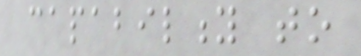capability to
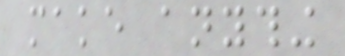make anything
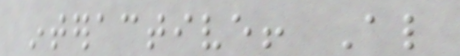interactive! Also
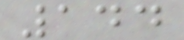144
